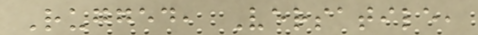Rugged, Versatile,
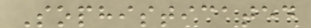Sophisticated
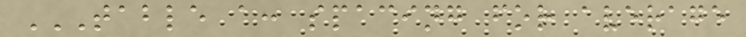TABLE A: SPACING FOR AVERAGE
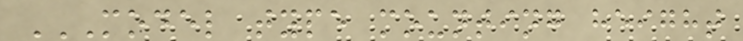MODEL TYPE MOUNTING HEIGHT
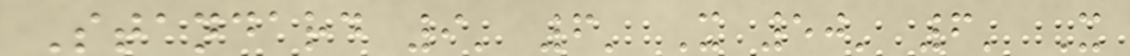Standard 9' 6' X 50' 6' X
